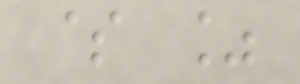$ %
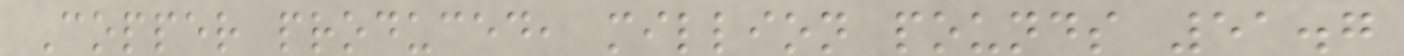Copper produced, million pounds 51.7
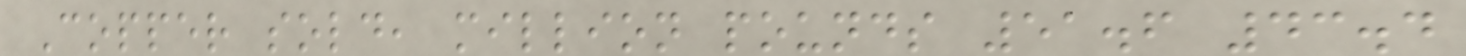Copper sold, million pounds 51.6 43.4
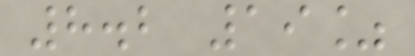8.2 19%
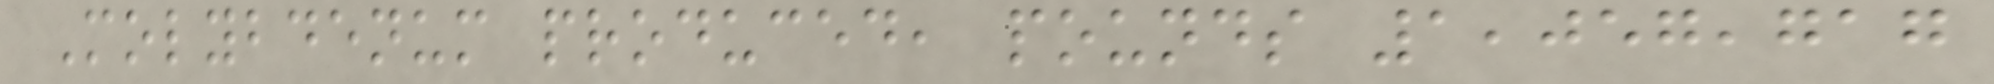Molybdenum produced, pounds 1,057,717
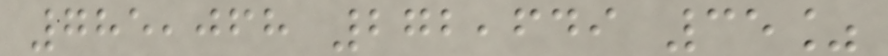785,068 272,649 35%
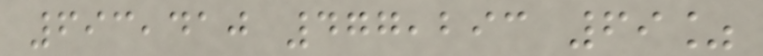693,410 477,293 69%
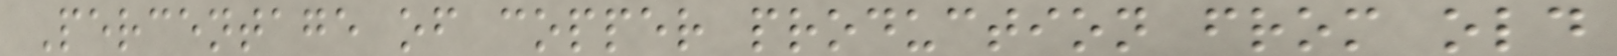Percentage of copper production from old
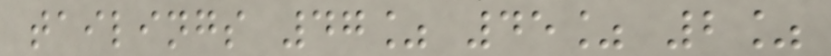tailings 47% 45% 2%
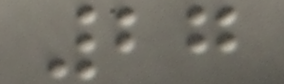27
